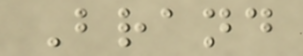Brand
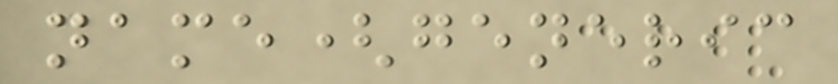name(generic
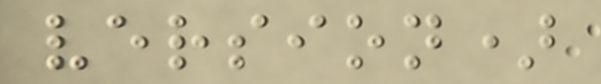version)
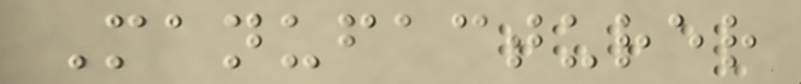Manufacturer
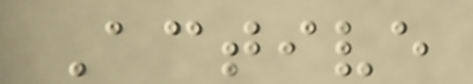Active
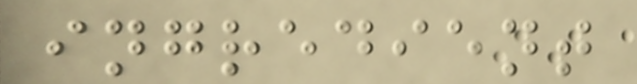ingredient
